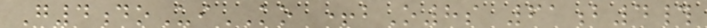G4doUiKO +bO8s 61b4#
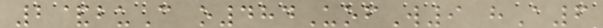2&buC o484UofW9 hA6
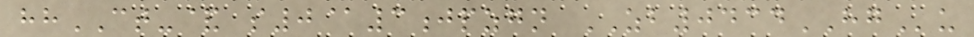hhCT-& s0@3jpzgn ZB0434HGu
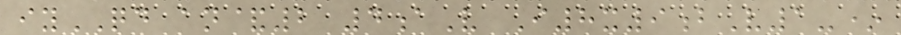iyQD an&2 4aV I8x9bV1-*
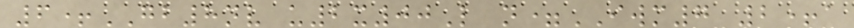6+GB8nv u2x00L n=IWM7 2+a
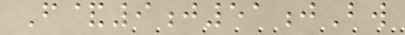F&9j51jBw
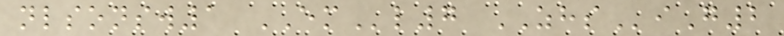nlsonsw1 EMl7 ZHSiG2
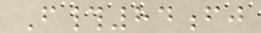F#84fj
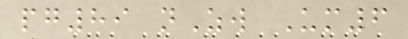pg89 nZw Um6
